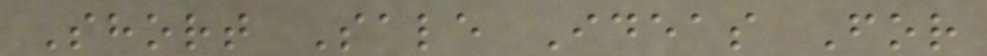Short Sale Ideas For
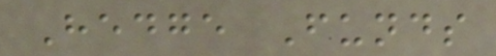Hedge Funds
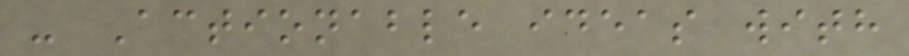- Actionable ideas with
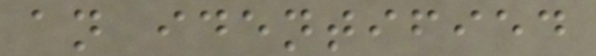an identified
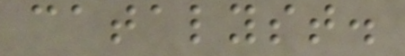catalyst.
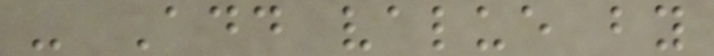- Add value by
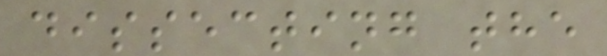dissecting the
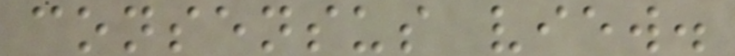consensus view.
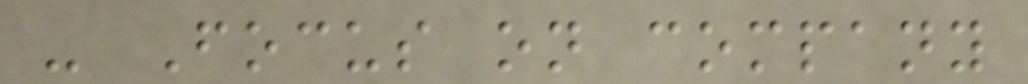- Focus on company
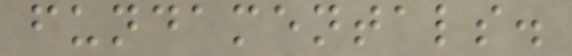fundamentals.
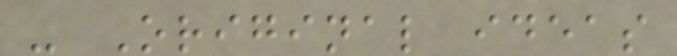- Original ideas
